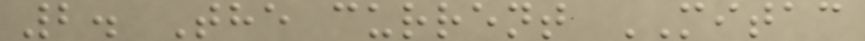2. The current MITAC
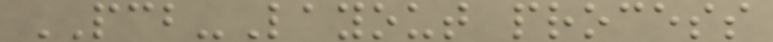PCB-Layout process
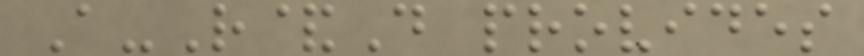A-R&D provides
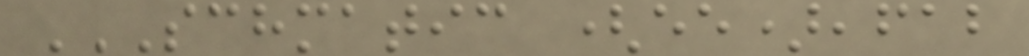SCHMATIC (EE),FAB
